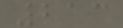213
